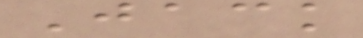Jack
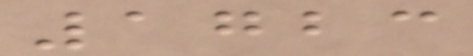1723
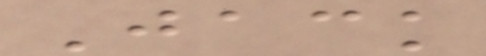Jack
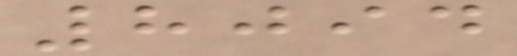8094
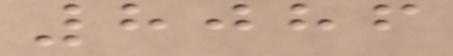8086
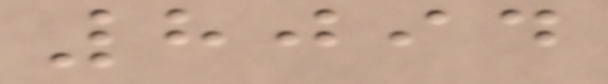8094
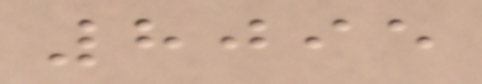8095
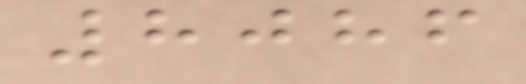8086
